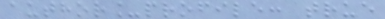author_profile: true
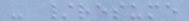- /resume
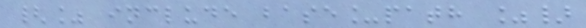{% include base_path %}
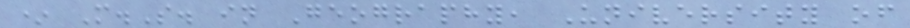* M.S. in Geography, University of
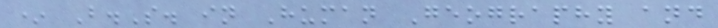* B.S. in Human Geography and
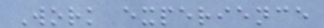Work experience
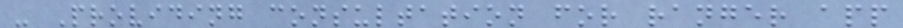- Providing consultation for ranger app
